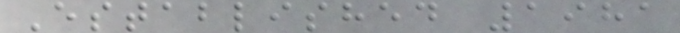Established 1981
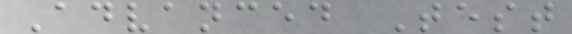Advanced Test
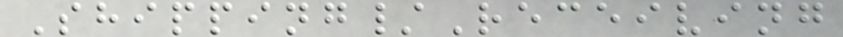Shipping/Receiving
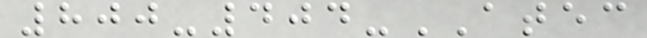800-404-ATEC
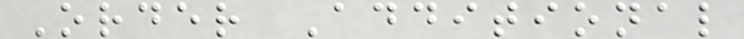Order Additional
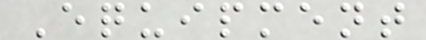Equipment
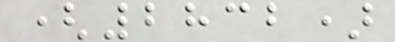(2832)
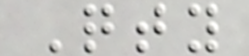Qty
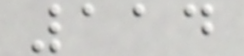114
